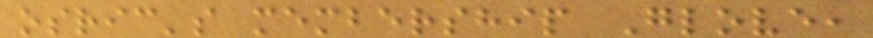osric's membership Glove,
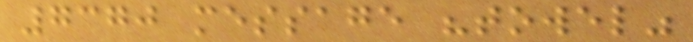7370 message "towel"
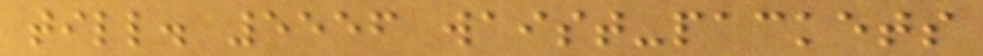till. 5556 waist-packets
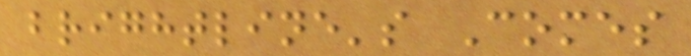brightline's Comes
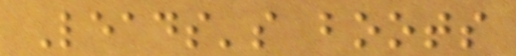Leads's boots
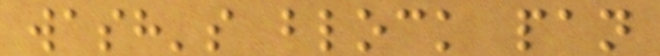wash's block pan
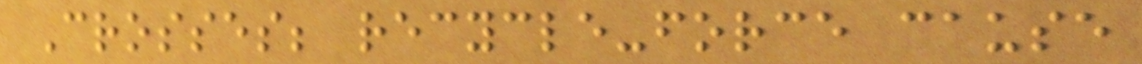Crosses; recycle-force cause
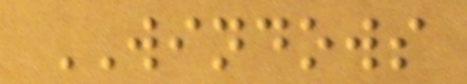WINDOWS
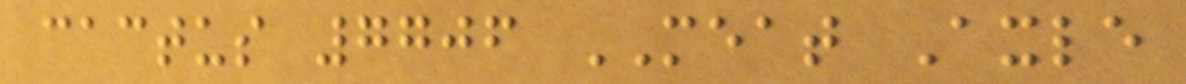cactus 7706 MEAT Axle
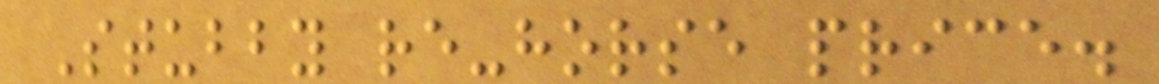Stubby re-horse price.
